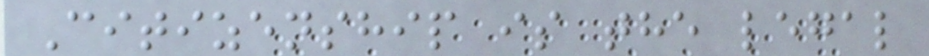Citizenship is the legal
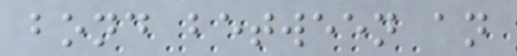bond between an
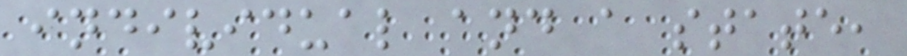individual and a state,
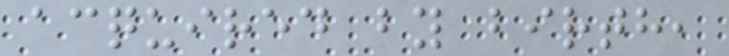acquired by birth,
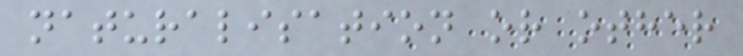naturalisation or other
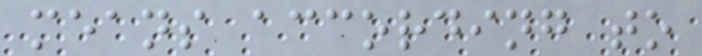means according to
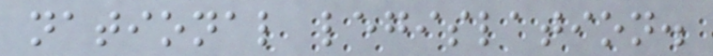national legislation.
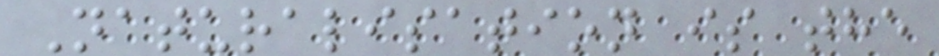Naturalisation is the
